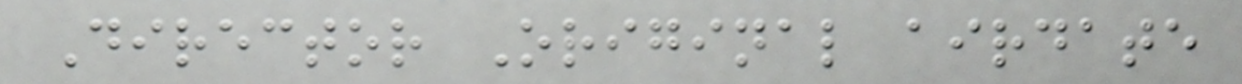Director Original airdate
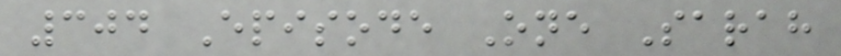304 Episode One Sarah
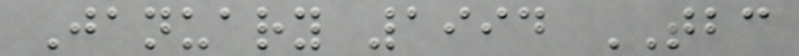January 1994 TBC
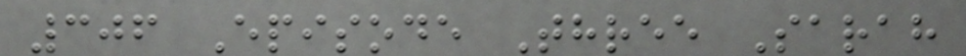306 Episode Three Sarah
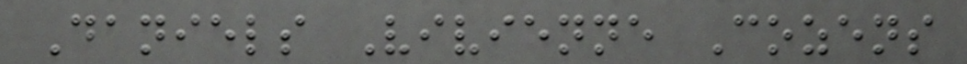Daniels Vivienne Cozens
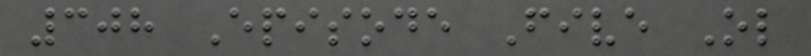308 Episode Five Ol
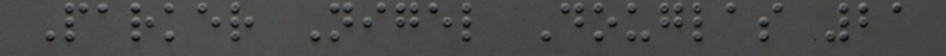Parker Nigel Douglas 21
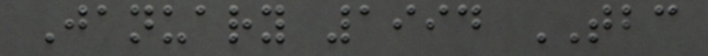January 1994 TBC
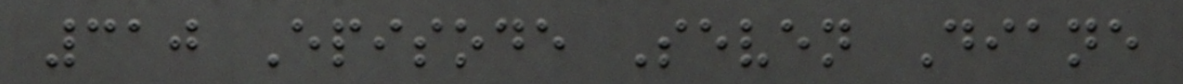310 Episode Seven Diane
